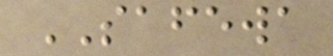SAFEWA
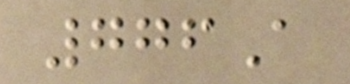776A
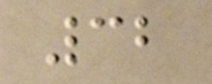32
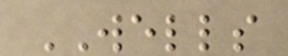WELLS
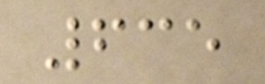635
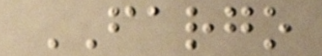FARGO
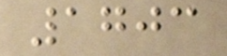1703
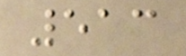513
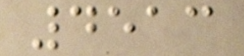4513
